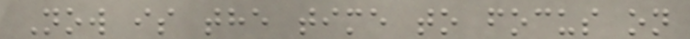Now is the time to focus on
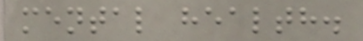mental health.
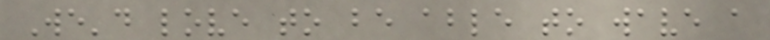We'd love to be able to wave a
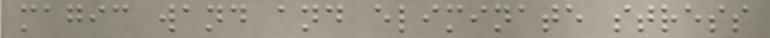magic wand and eliminate stress
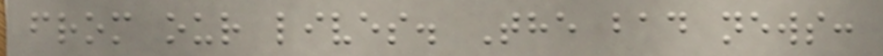from our lives. The bad news:
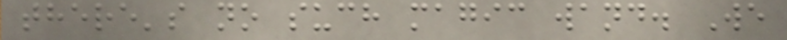there's no such magic wand. We
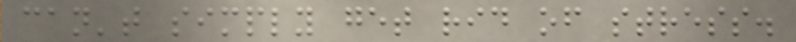can't simply get rid of stress.
